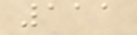111
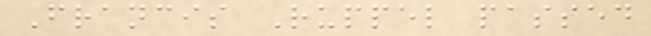Francis Ruppel passed
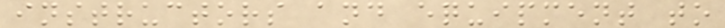instructors and equipment to
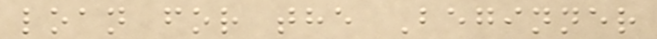loan for the Beginner
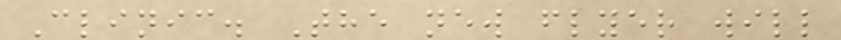Clinic. The new flyer will
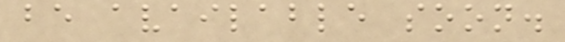be available soon.
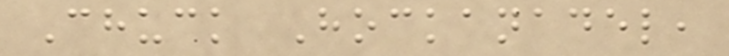Chuck Hockanadel,
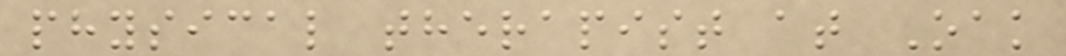physical therapist at Oak
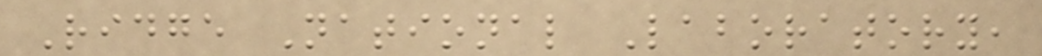Ridge National Laboratory,
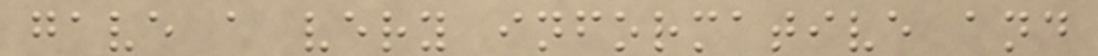gave a very informative and
